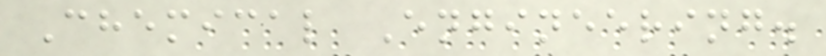Chemical Engineering.
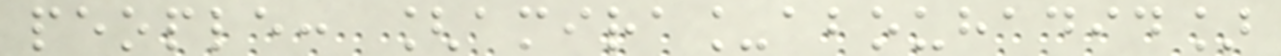people: [amira_abouhadid]
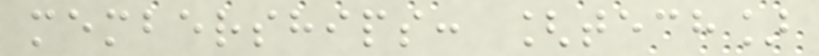memberships: [tech]
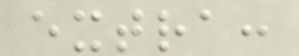extra:
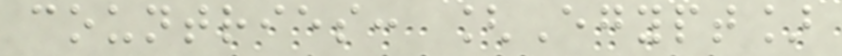countries: [Egypt]
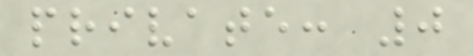private: 0
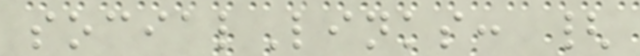socialLinks: {
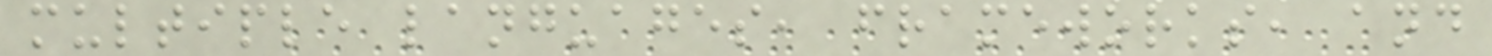multiple languages, frameworks, and
